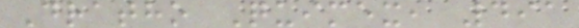Dratho Quimex, 491
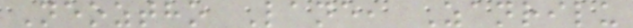Neoztho Lane, Zanrilu
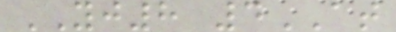YJ8 4AT
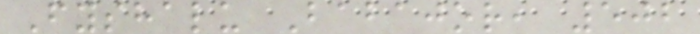Fyshalu Babajor, 502
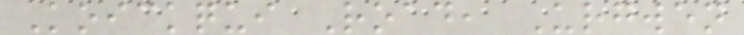Koickqui Road, Urgwen
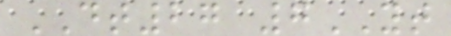DT27 7YT
